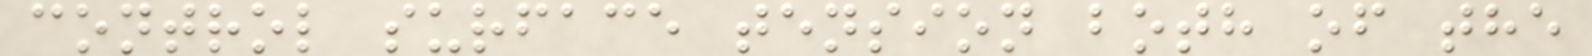control surface tension both of the
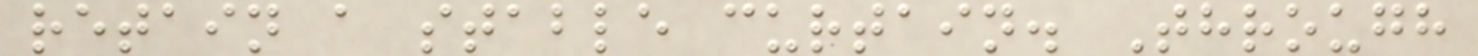retain a stable curtain. Through
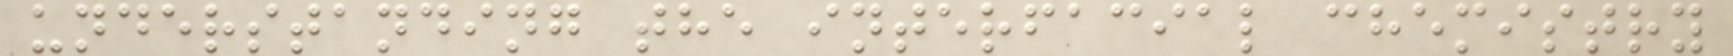understanding the interfacial chemistry
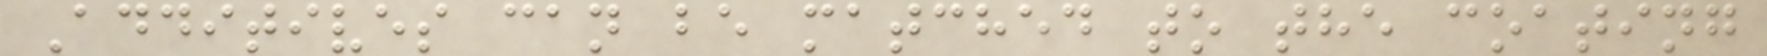Additives can be matched to the coating
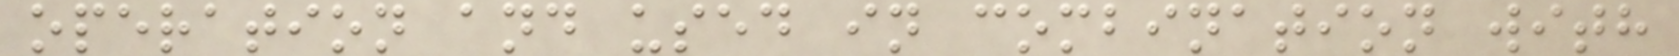operation and used in combination with
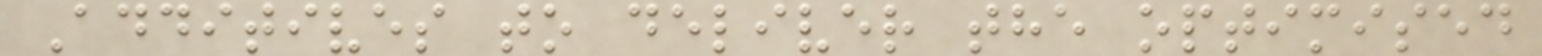Additives to deliver the optimised
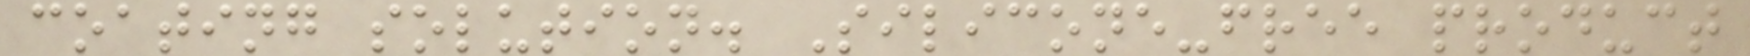coating solution. Silicone-free product
